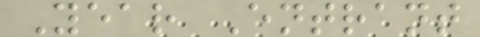Year Entrant
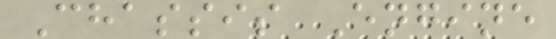Chassis Engine
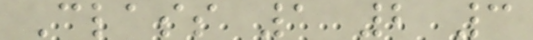Class 1 2 3
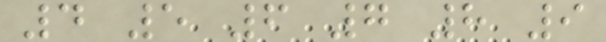4 5 6 7 8 9
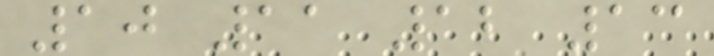10 11 12 13
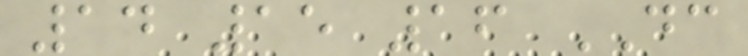14 15 16 DC
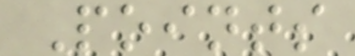Points
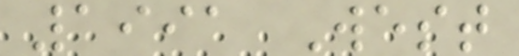1991 West
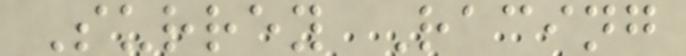Surrey Racing
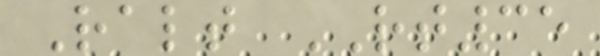Ralt RT35
